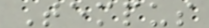Tempus
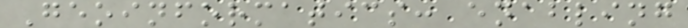Geoinformatics: enabling
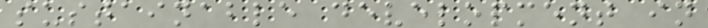sustainable development in
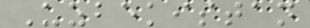Uzbekistan
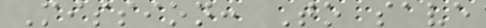Mission: To save
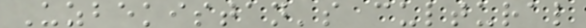Uzbekistan's cultural
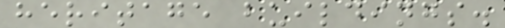heritage buildings.
